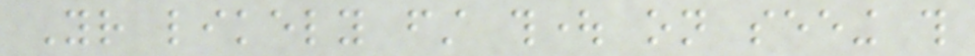Your likely first thought on seeing this
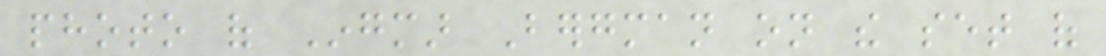photo of Ingmar Bergman on the set of
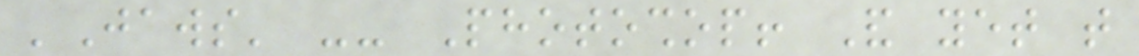'Jaws' -- Photoshop! And yet that
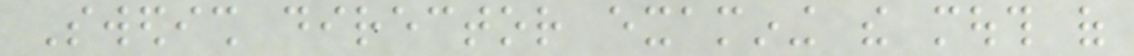Swedish director examining the mouth of
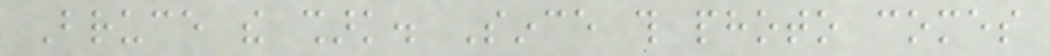Bruce the shark. Since this photo comes
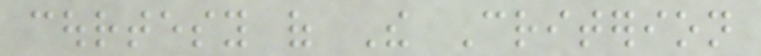courtesy of The Criterion
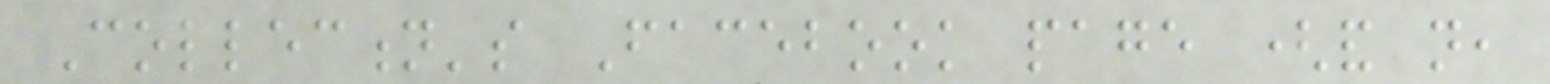Collection's Facebook page (and not,
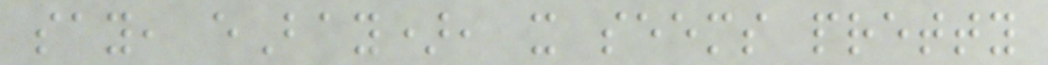say, eBay), it seems pretty
